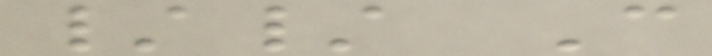// C
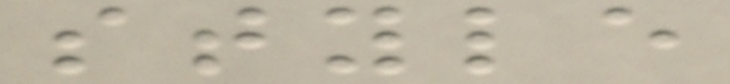style
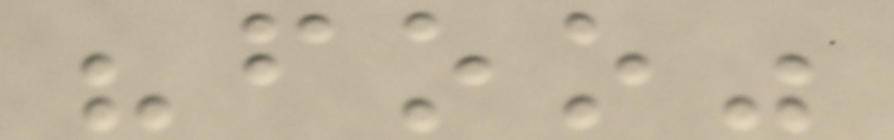"foo"
